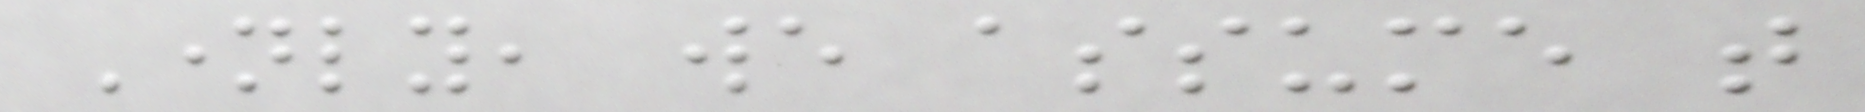Namely, we assume that
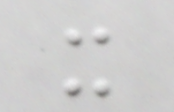it
